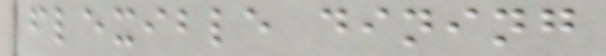flexible dining
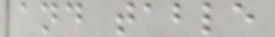and table
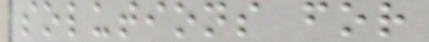solutions for
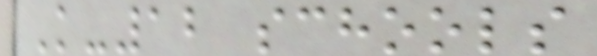K-12 schools
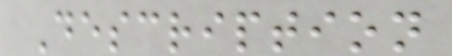Description
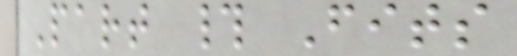Part # Fits
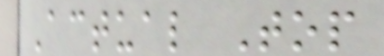Actual Top
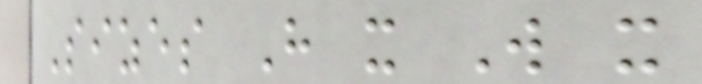Sizes H x W x
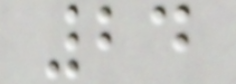24
